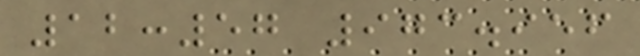12:57 973.956
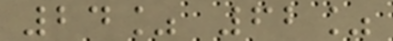24% 62%
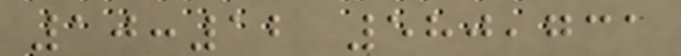10:12 580,731
